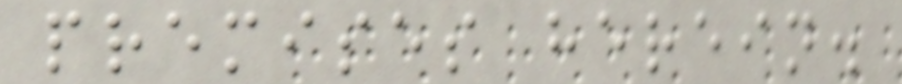premises herein.
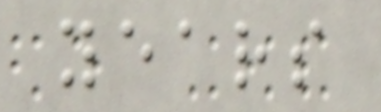years
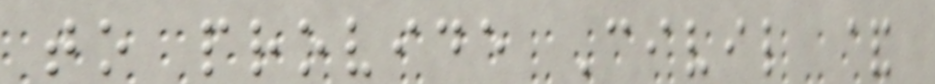to provide Civil &
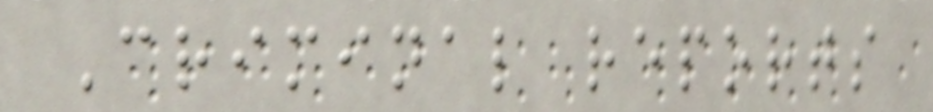Criminal reports
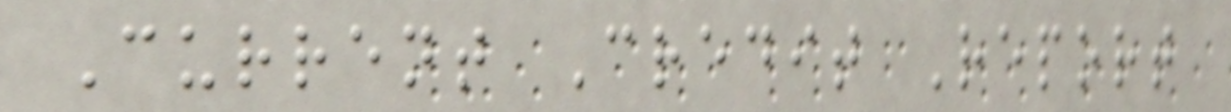Current Credit Report
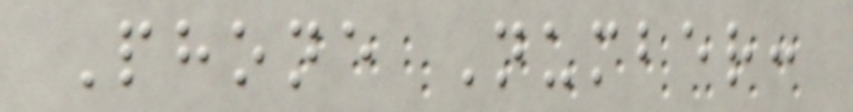Phone Number:
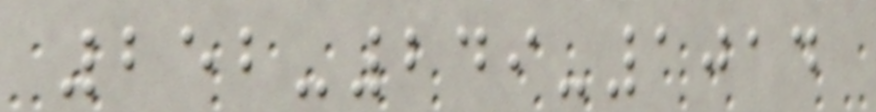252-249-1014
